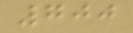700
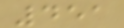451
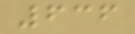636
